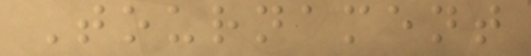Tournament
